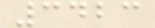3423
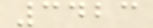3423
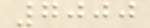7000
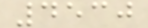4530
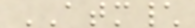ATM\
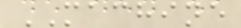MACHINE
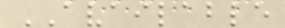AVAILABLE
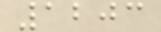1203
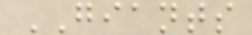GIANTS
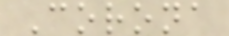Corona
